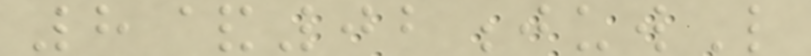8&02juwL
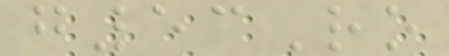g53Ro
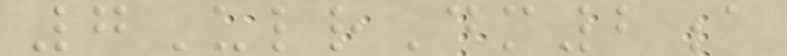7UlrDm2a
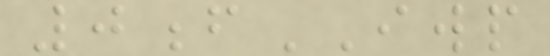0fIWP
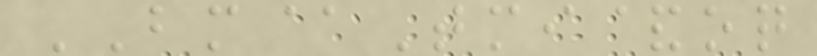BM@Tmi&oq
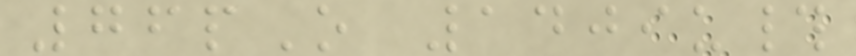76pO 1409u#
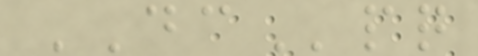DCpq
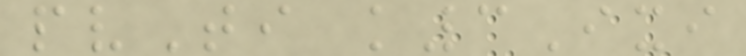pvTi k3Ixi
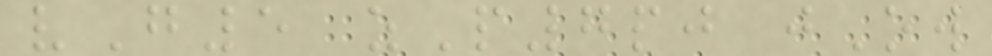vG5 zP7pj jOw
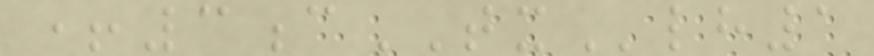+3cTXlh1
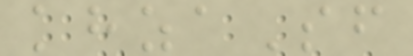khzaSf
